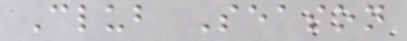Club Season
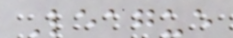League
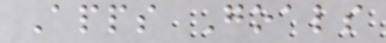Apps Goals
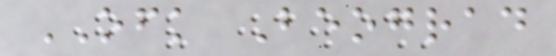OFK Beograd
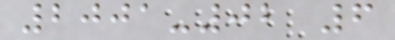2001-02 6
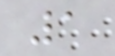1
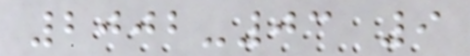2002-03 9
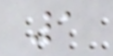1
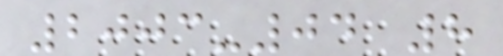2003-04 8
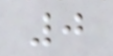0
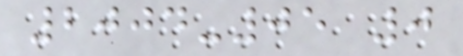2004-05 0
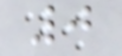0
